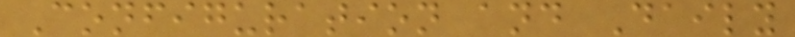Configuration and Daily
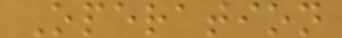Operation
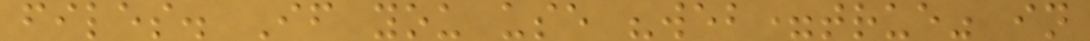files. If you use "web=true" in
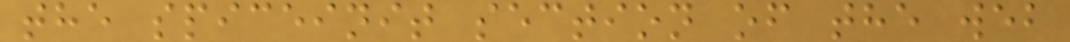the spiceinit section of the web
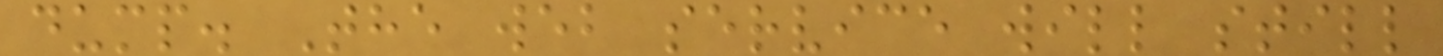dump. The web service will still
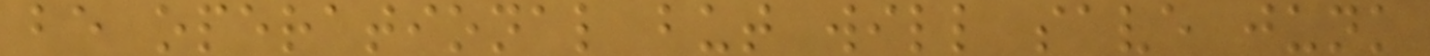be operational but will save junk
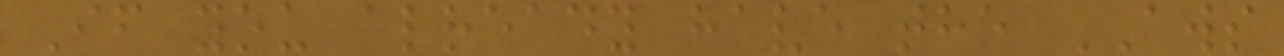If you already have the AWS
